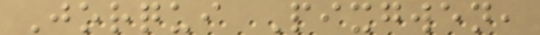Jorqui Pixgwen,
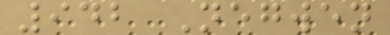942 Negwen
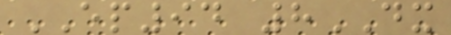EP94 8DX
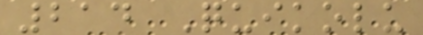214 Quikolu
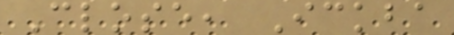Close, Ickba
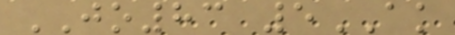JO83 5AK
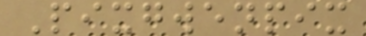Pixgwenpix
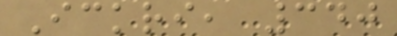Ickri, 340
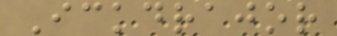Ickdrajor
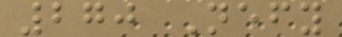270 Nefy
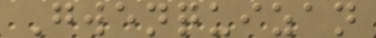Gwenquizan
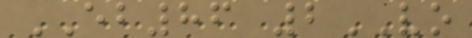EB86 2VO
